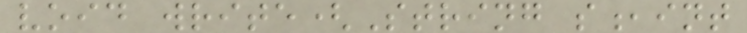void write(String s,int
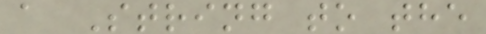a String to the
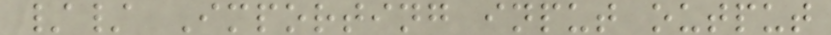// Importing input output
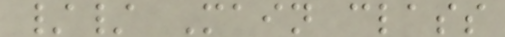// Main class
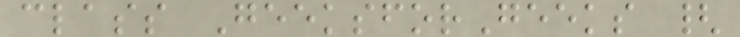class GeeksforGeeks {
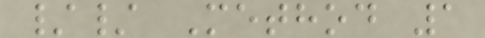// Method 1
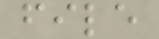file
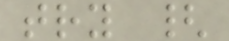try {
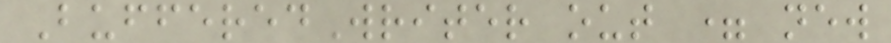BufferedWriter out = new
